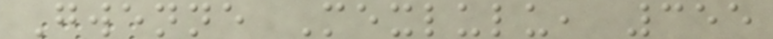Gwenne Mexlulu, 355
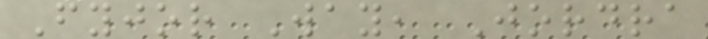Fyjor Way, Jordra
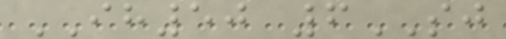IH50 6SJ
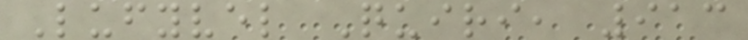Lufyvel Quiri, 913
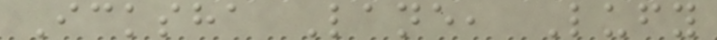Icksha Lane, Lufy
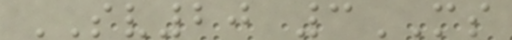SV20 3MS
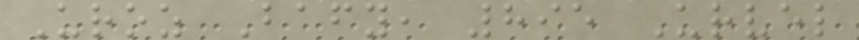Uroz Bafy, 895 Urvel
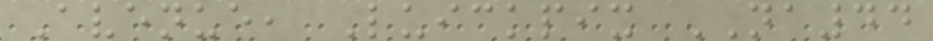Avenue, Luickpix NA44
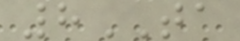8TA
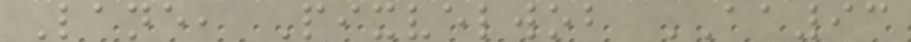Lane, Pixvelwob AA93
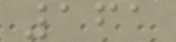161
